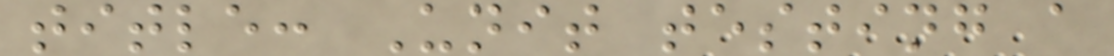title: Unit testing a
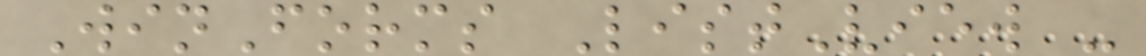WinForms ListView -
